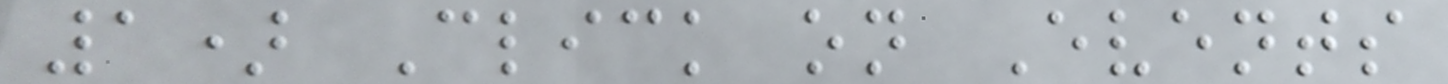1) Click on Events
